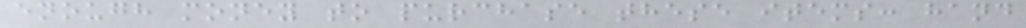enough money to purchase these items: hand
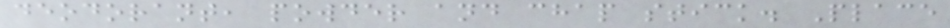deodorant, powder and chap stick. Place
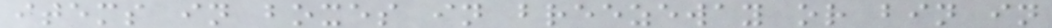items in boxes in breezeway or bin in
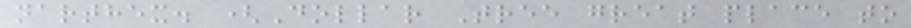narthex. (Dollar Tree great place to
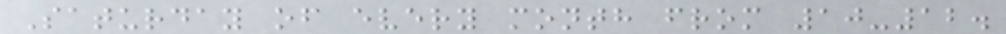Saturday of every month from 10-12.
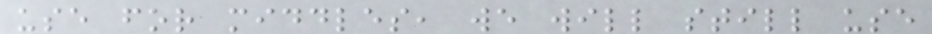use for middles, we will still use
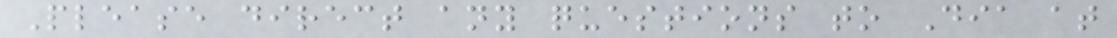Please direct any questions to Dia at
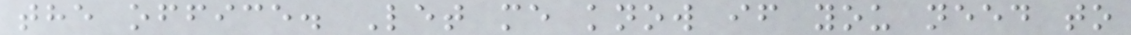the office. Let me know if you need to
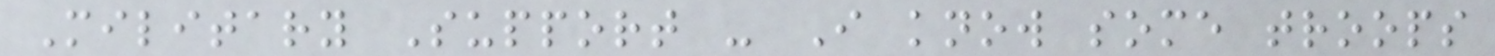Military Support - I know some troops
